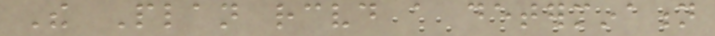The Plan received a determination
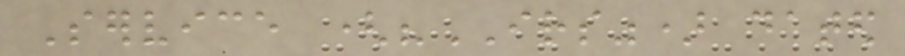Service ("IRS") dated
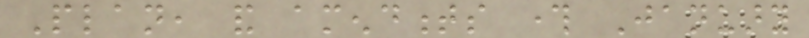Plan, and amendments through January
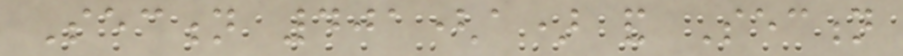Section 401(a) and Section
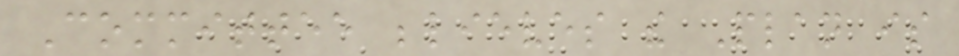Committee believes the Plan is
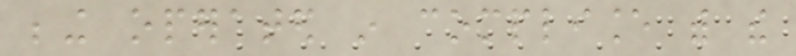being operated in compliance with the
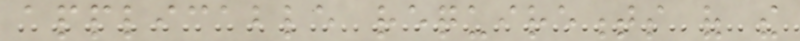applicable requirements of the
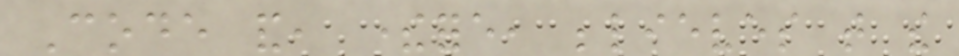Code and, therefore, believes that the
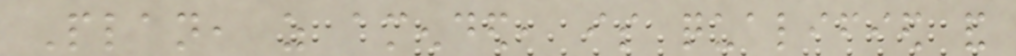Plan, as amended, is qualified and
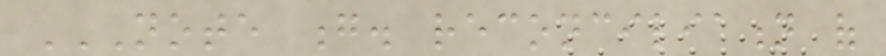NOTE G. RECONCILIATION OF
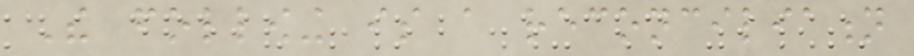The following is a reconciliation
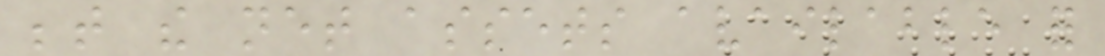between the net assets available for
